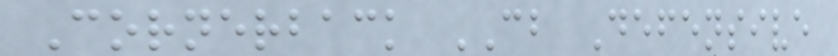Cornerback CB Defensive
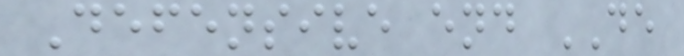Defensive end DE
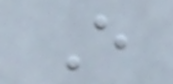E
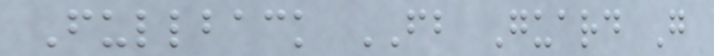Fullback FB Guard G
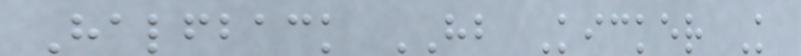Halfback HB Kicker K
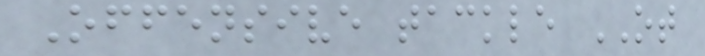Offensive tackle OT
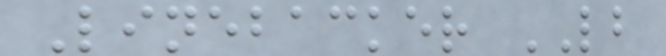Linebacker LB
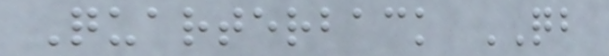Quarterback QB
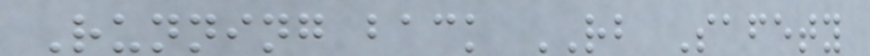Running back RB Safety
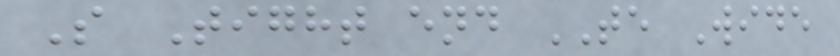S Tight end TE Wide
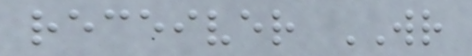receiver WR
